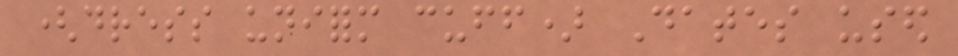(dress uniform cuff) Dates used
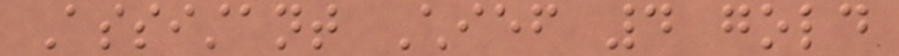Assistant Chief 4 gold
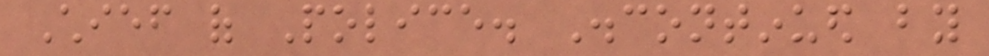Chief of Police. Discontinued by
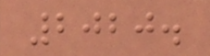2020.
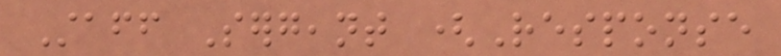Staff Sergeant (Response
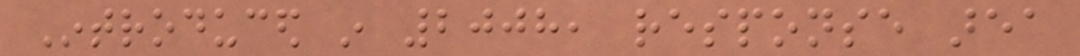Introduced in 2008, response area
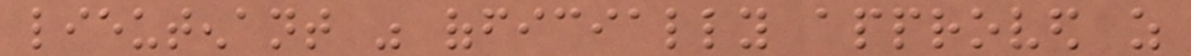lieutenant was officially approved as
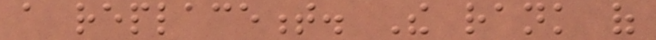a replacement. The rank of
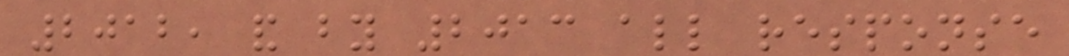2012, and by 2013 all response
